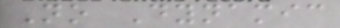No Dynamic
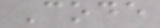Code
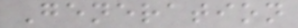Generation
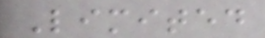Limited
